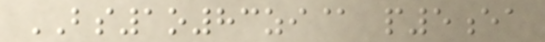BS1o83zi@ p5ea
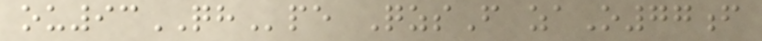ou93QHpe QzsF zaO77f
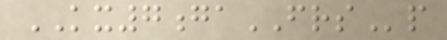KX7gaFRSp
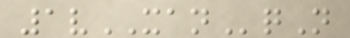1vXANqN
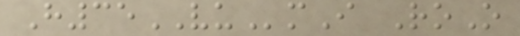H35VUmI RoO
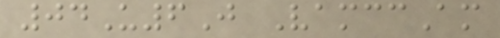04U6J VamccAm
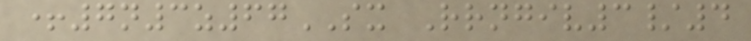+7n3z67SX Rrngiv3/4
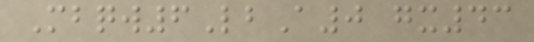Mbqw6LbA0 gx43
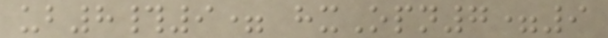ub8#9= hxOpn7=9
